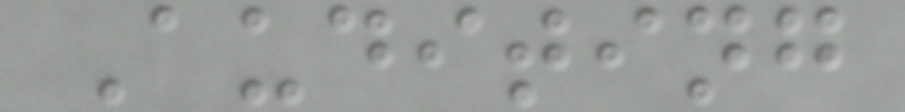Auditing
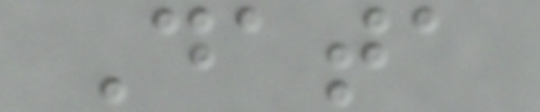Data
